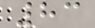83
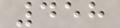458
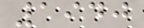1940
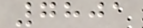7801
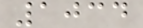1034
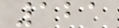121
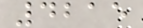4215
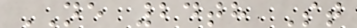NE 24th St
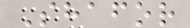Shafor
